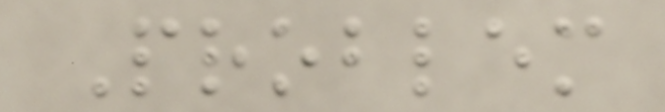Problem
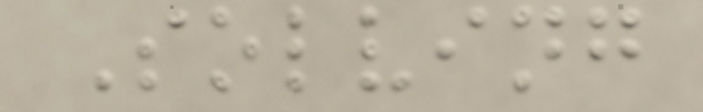Solving
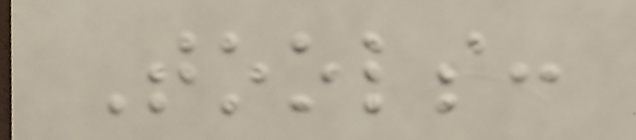Tools:
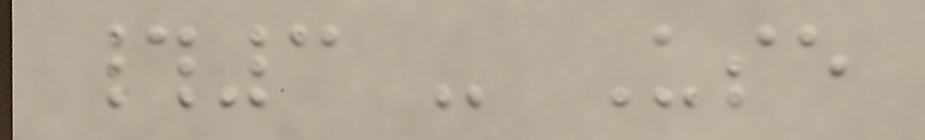#3 - Use
